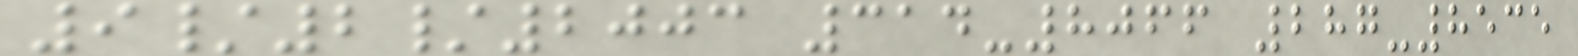9/2/2003 314-8066 287-8535
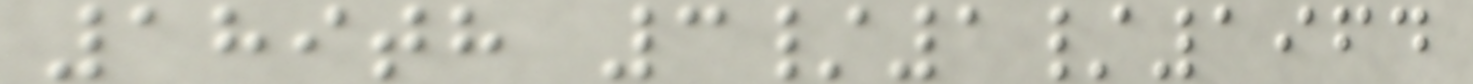189th 3/1/1964
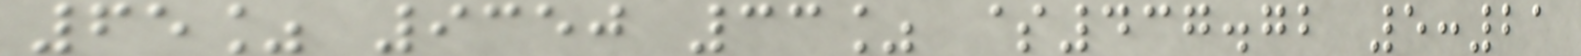65% 9350 33% $437.72 5:21
